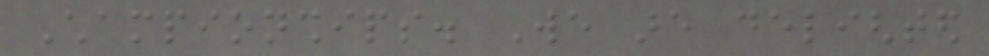Championships. We are delighted
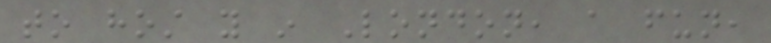to host you in London, a fun,
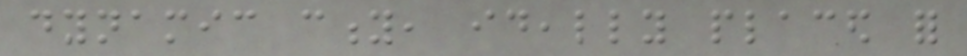dynamic city, ideally placed for
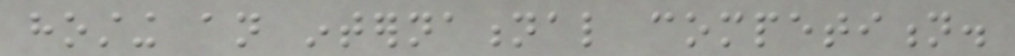hosting an international competition.
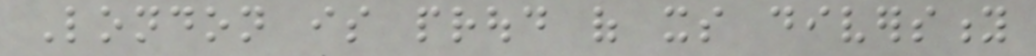London is proud of its diversity
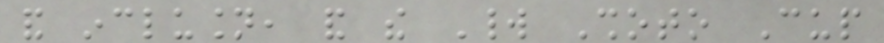and inclusion, and the World Shoto Cup
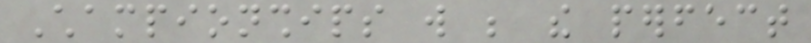Championships will be the perfect
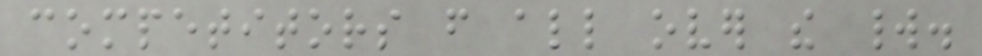competitors from all over the world.
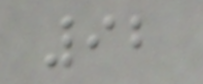92
